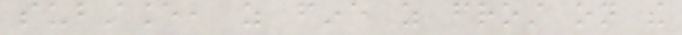substance, as fine as frost on the
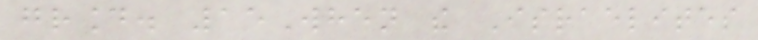ground. 15When the Israelites
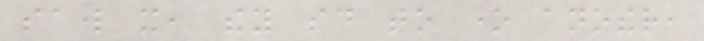saw it, they said to one another,
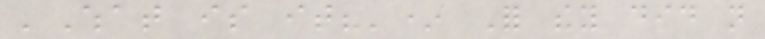'What is it?'* For they did not
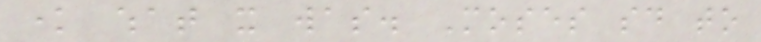know what it was. Moses said to
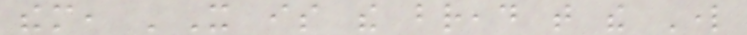them, 'It is the bread that the Lord
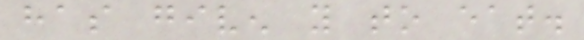has given you to eat.
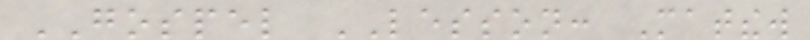GOSPEL LESSON: Matthew
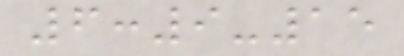6:9-15
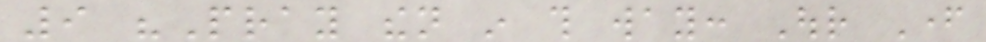9 "Pray then in this way: Our Father
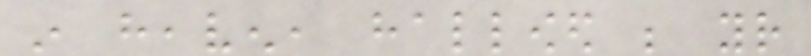in heaven, hallowed be your
